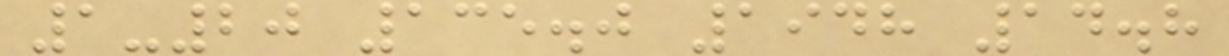1-20 135.0 1948 14.8
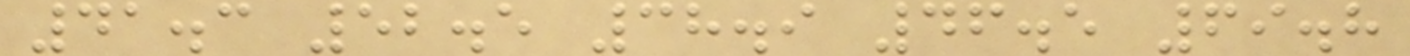41.3 52.5 38.9 46.5 69.8
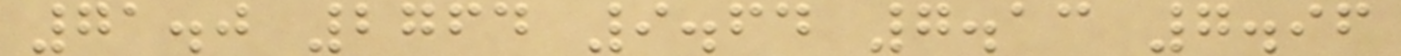71.0 2764 9.64 7.13 7.96
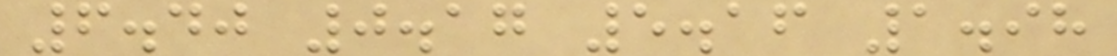6.40 0.17 5.16 1.98
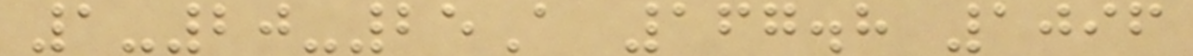1-20-25A 167.8 1096
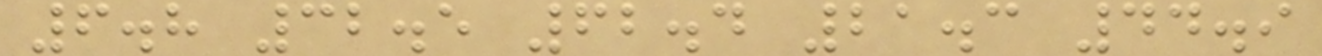6.8 32.5 62.4 21.3 44.9
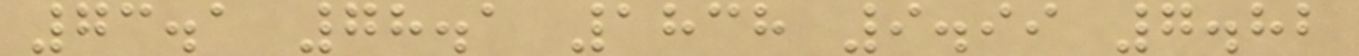73.1 78.1 1838 9.99 7.82
